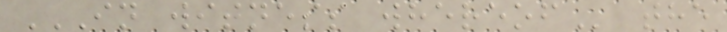IN WITNESS WHEREOF the
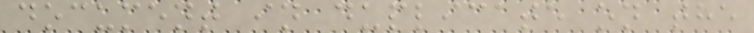document in duplicate on the
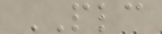PLC
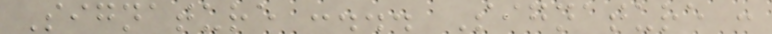Signature :... Signature :
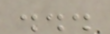...
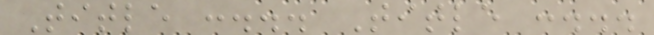Title :... Title :...
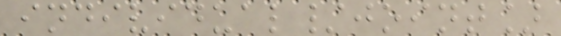individual/joint]
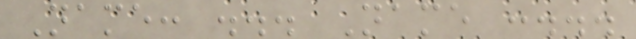Name: ... Name :...
